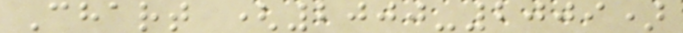Chart (2000-2009)
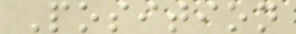Position
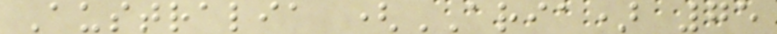Australia (ARIA) 75
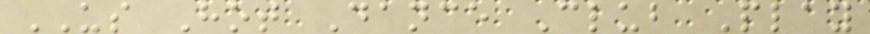US Hot Dance Club Play
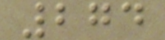274
